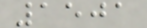1501
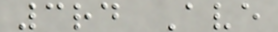3rd Ave
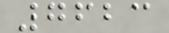7623
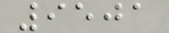9501
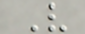V
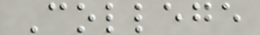College
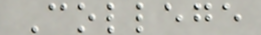College
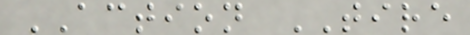ACTION TIRE
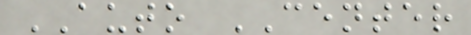AUTO CENTER
